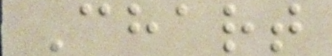Chart
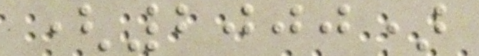(2000)
